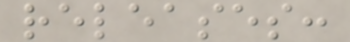releases:
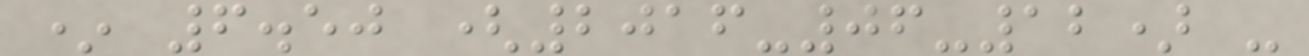* 6.50 (2016-06-12) -
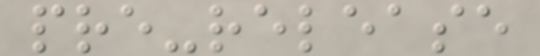pre-release
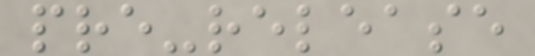pre-release
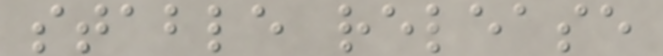stable release
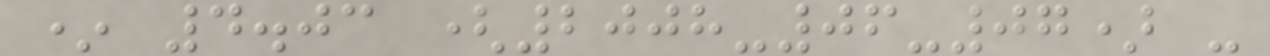* 4.03 (2008-06-07) -
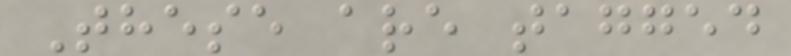These are tagged
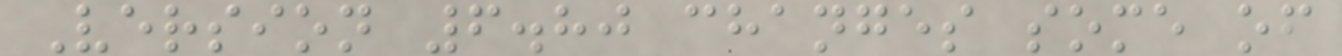Version 6.80 changes some of
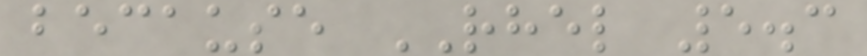because RHEL 5.3
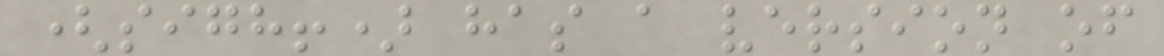(sigh!) has a version of
